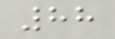88
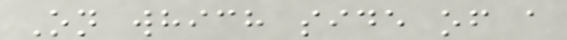On which side of a
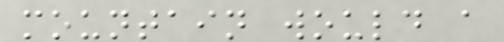mountain would a
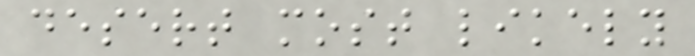desert most likely
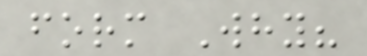form Why?
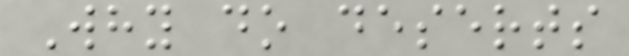Why do deserts
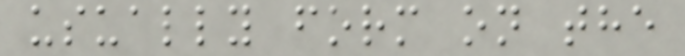usually form on the
